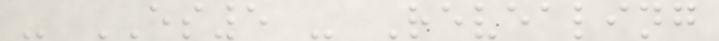- ES5 - Revealing
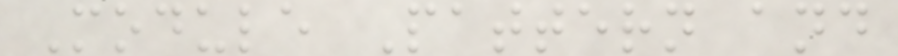Module Pattern and
